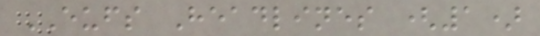EUFS Headlines (1)
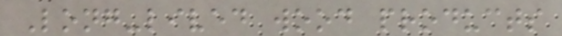Long-lived wood products
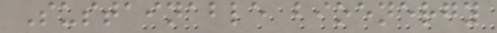Sustainable bioenergy
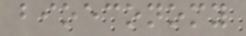bioeconomy
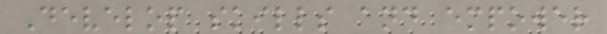Develop skills and empower
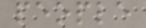people
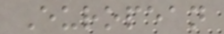European
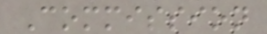Commission
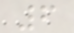6
